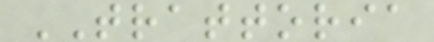TRATTORIA
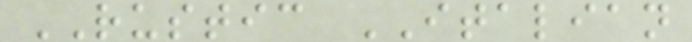RUSTIC ITALIAN
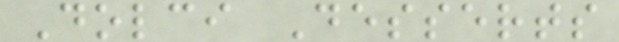Dolci Desserts
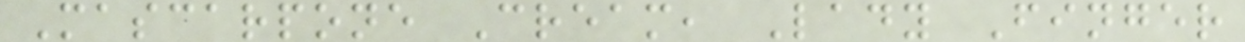Mascarpone Cream, Lady Finger
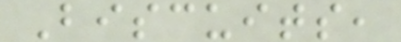Biscuits,
